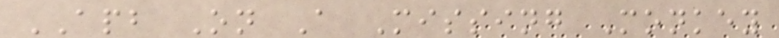APB On A Missing Monkey
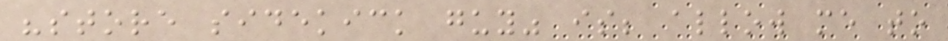"store sidekick guy" is; allow me to
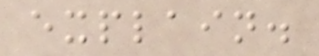explain.
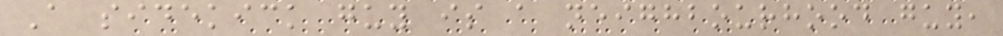A sidekick guy is a neighbourhood guy,
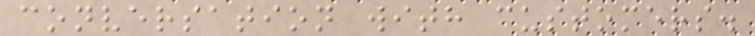conversation with customers.
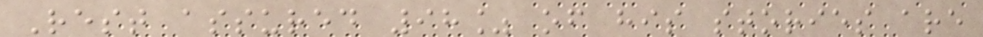Rest assured 98% of his stories are
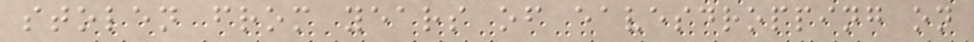stolen from years of eavesdropping on
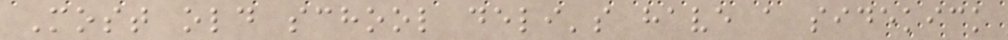Most old school deli's have a sidekick
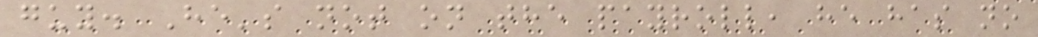guy. He's not on the payroll, he has no
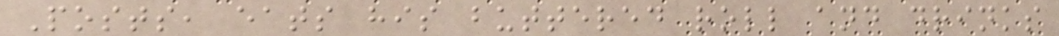Posts, eats his buttered roll and drinks
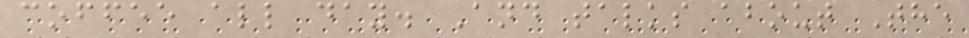coffee all day. And talks about The
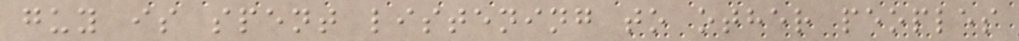guy is spent listening to other peoples
